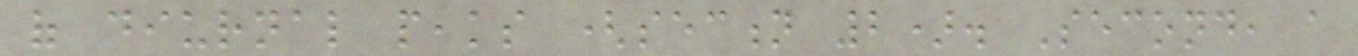of diurnal peaks (section 2). Second, a
